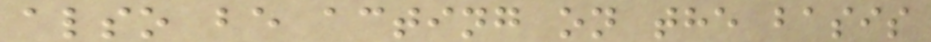also be acting on the basis
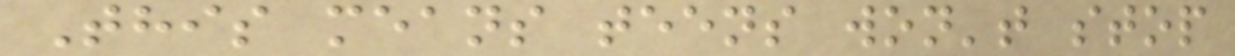This means teens won't stop
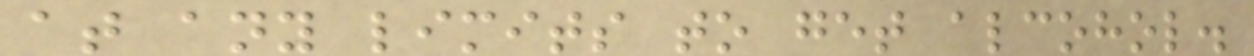at any limits to get alcohol.
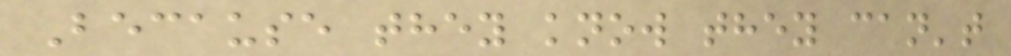Because they know they can't
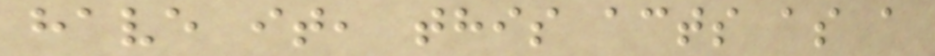have it, this acts as a
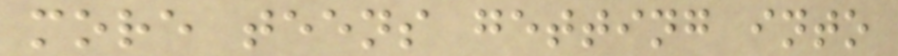more teens getting into
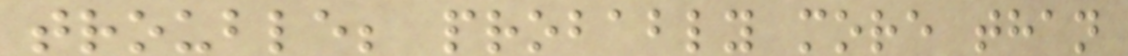trouble; probably more than
